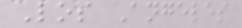Los Angeles
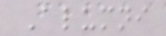Alumni
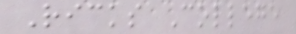Ricks College
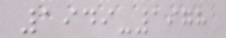1949-1978
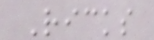Ricks
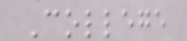College
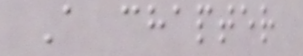A chapter
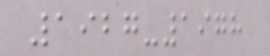1927-1978
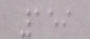159
